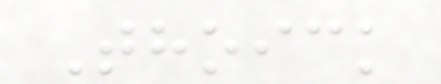Thoick
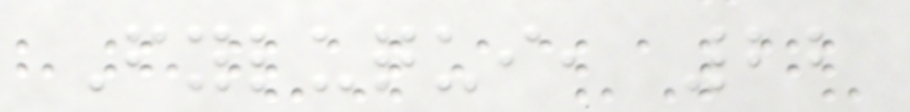Fyluqui, 22
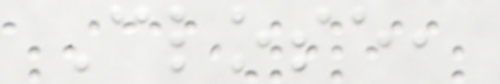Close,
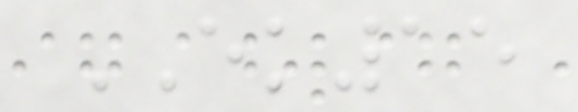EK15
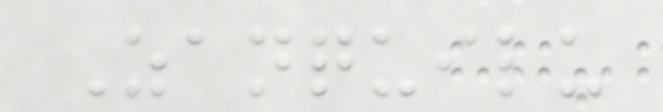Zanquilu
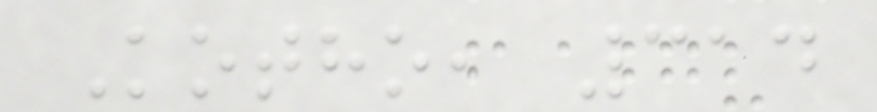Kotho, 314
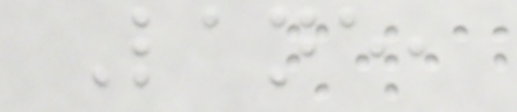Lane,
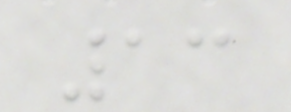13
